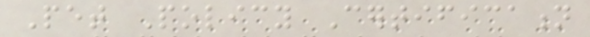Pet Policy Certification
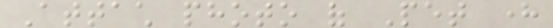Attach photo of Pet here
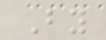By
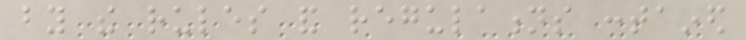by the rules and regulations contained
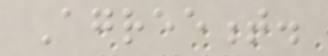Agreement.
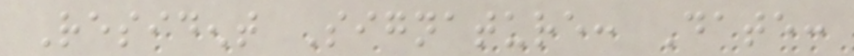Resident Signature: Date:
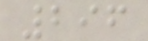296
